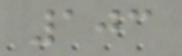103
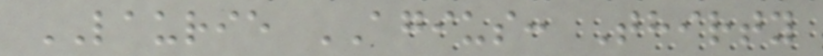LAURIE AGIUS: Thirty
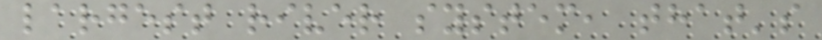largest river system, that's
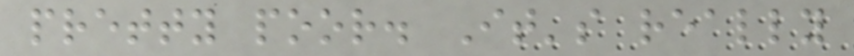pretty poor. It's really
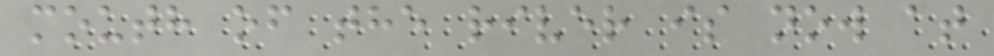mouth of the river is now at
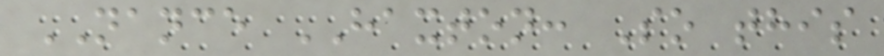NANCE HAXTON: So this
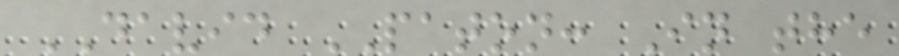DAVID PATON: In the
